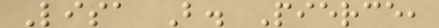Lisa B. Pierce,
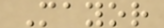Mayor
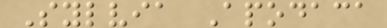Sylvia Apodaca
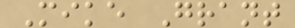Mike Grant
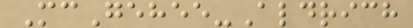McGehee-Aldrich
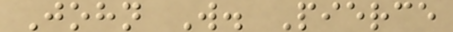John W. Pierce
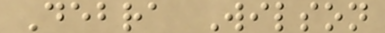Debra Wilson
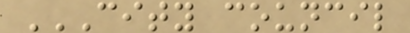CITY COUNCIL
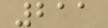211
